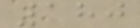180
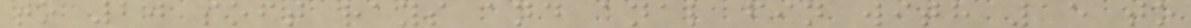to 20 soft rays and anal fin with 15 to
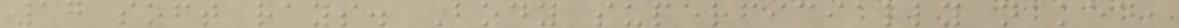17 soft rays. Body superficially naked,
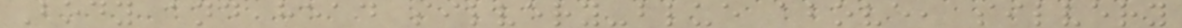Body and head silvery-blue above, silvery
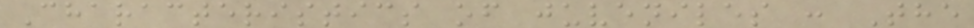Characteristics of juveniles : The
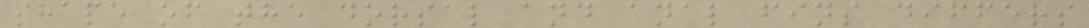shape of the dorsal and anal fins differs
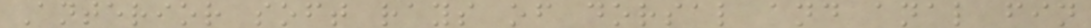Anterior soft rays of dorsal and anal fin
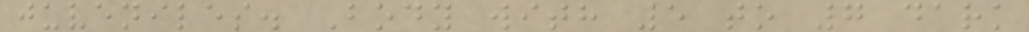juveniles. Body with 5 to 7 dark
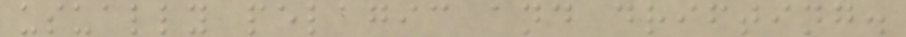usually pelagic and drifting.
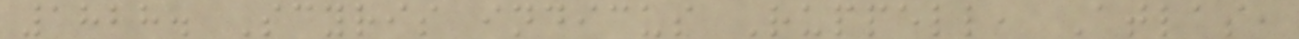1828. Scyris indicus Ruppell, Atlas,
